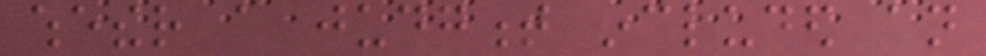whether a judgment included an
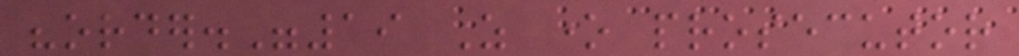"order."19 As one prosecutor
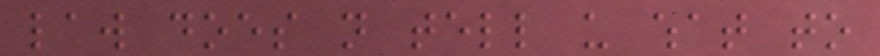law does not tell us what to
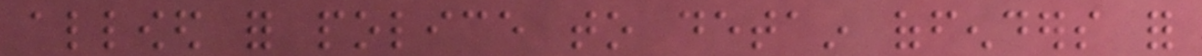allowed for police to detain offenders for
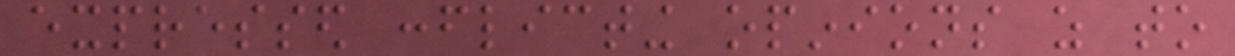expressed conflicting opinions as to
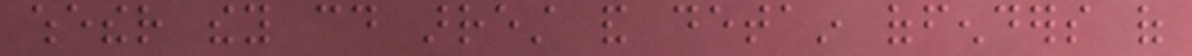whether they could arrest and detain offenders of
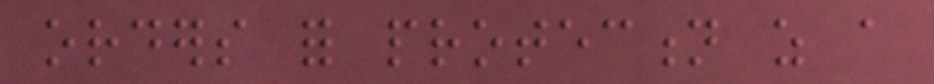orders for protection as a
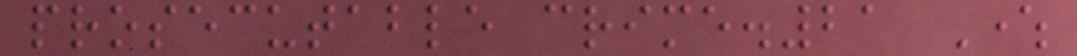prosecutable crime.21 Where
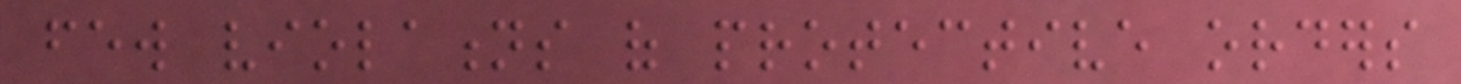few violations of protective orders
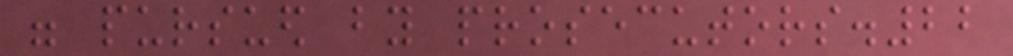were pursued by prosecutors.22
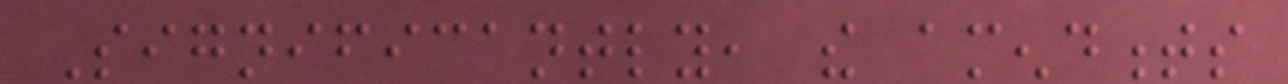Significantly, the amendments
